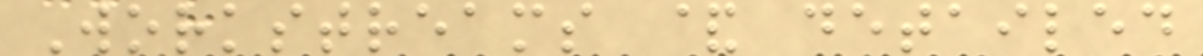Workstreams & detailed
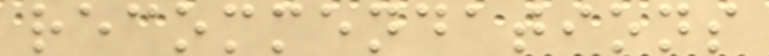recommendations
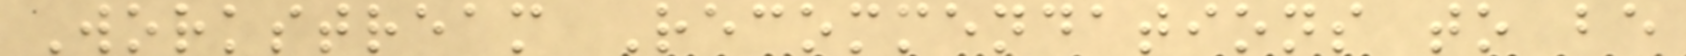Workstream Recommendations to be
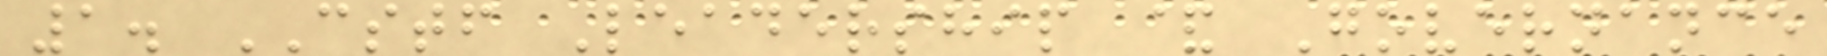1. CSTF Leadership & Governance
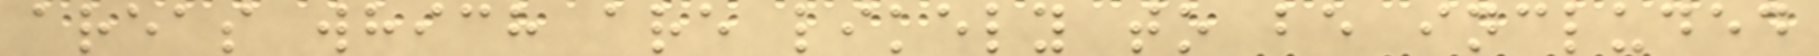areas which are likely to be included
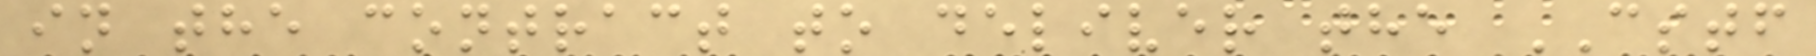in the contract to deliver the CSTF
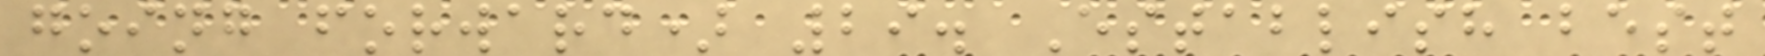going forward) 29. Establish best
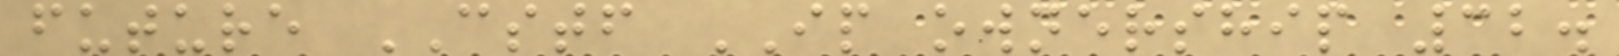future CSTF IP ownership 32.
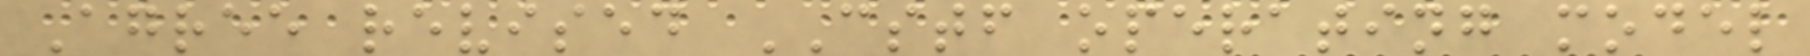Agree revised CSTF operating model
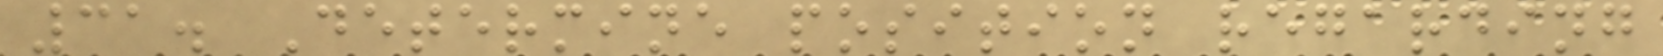31. Determine position regarding
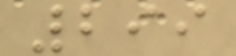299
